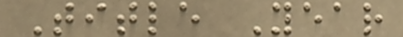Title Year
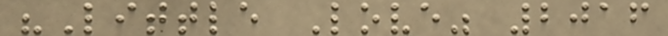"Little Love" 2016
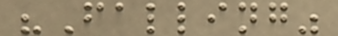"Falling"
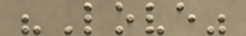"Love"
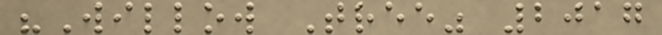"Willow Tree" 2017
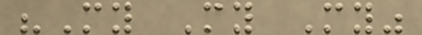"My My My"
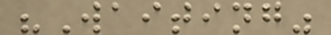"Waiting"
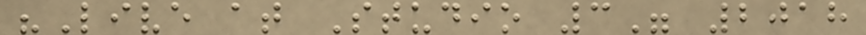"Live at Studio 3" 2018
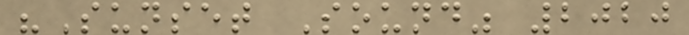"Sunset Sound" 2020
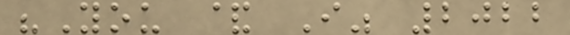"You & I" 2022
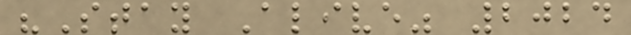"Stay Alive" 2024
